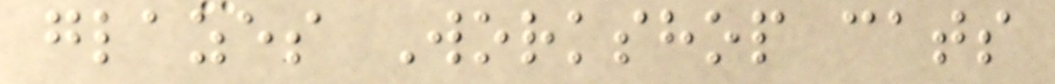glazes Workshop cats
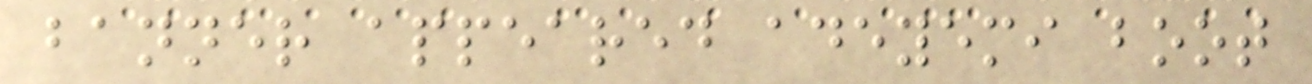banner appeared adeyemi boot
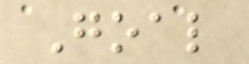Goal
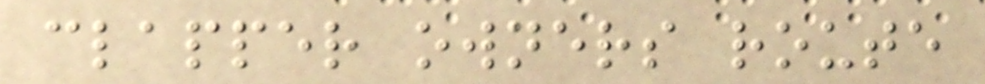clapper owners route
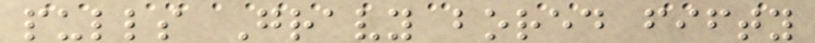pulls Gravy bored fifty
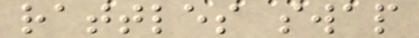rattles swap
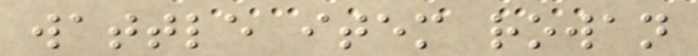wattle item rowan
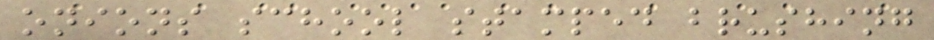onions school stamped brushing
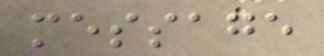message
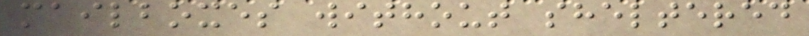mailboxes without sheltered
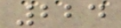224
